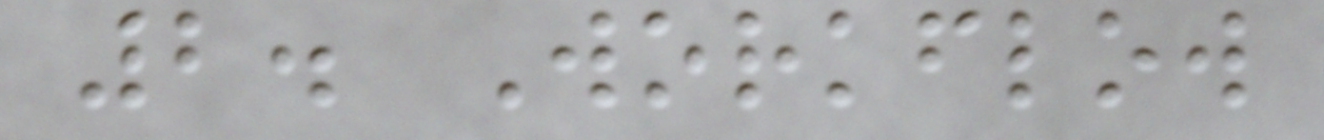2. Workflow
